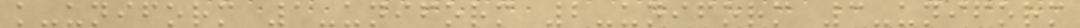k-uniform 1-uniform 2-uniform 3-uniform
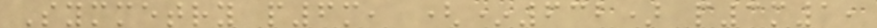Symmetry p6m, (*632) p3m1,
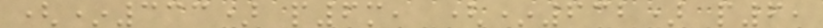(*333) p6m, (*632) p6,
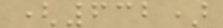(632)
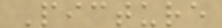Picture
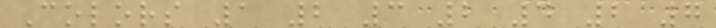Colors 1 2 3 2 4 2 7
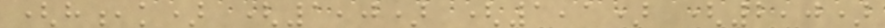(h,k) (1,0) (1,1) (2,0)
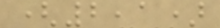(2,1)
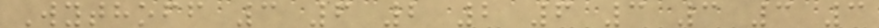Wythoff 3 6 2 2 6 3 3 3 3
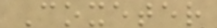Coxeter
